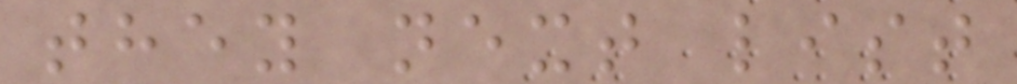they next list
